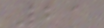21
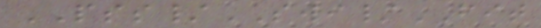PSS/SWI/FIT
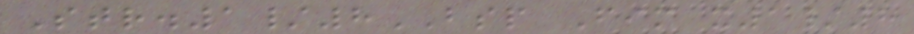Str.1/8BSP Fim x1/8
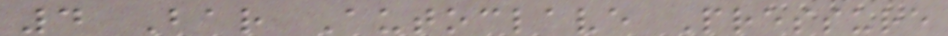4 Bar Autoclave Pressure
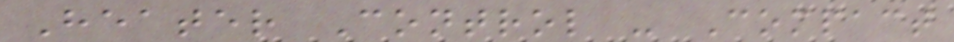Heater Control - Compact
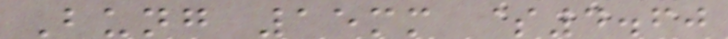Bung 15mm $4.60
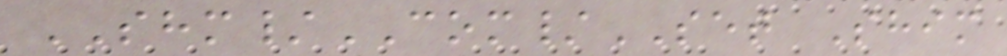SHM/COM/SET Shim
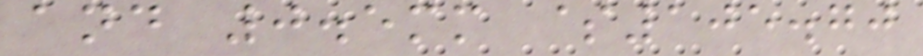and 0.5mm $105.70
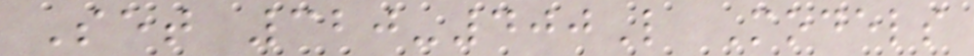Set 320-400L Models
